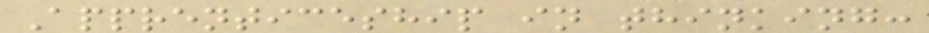Apprenticeship in thinking:
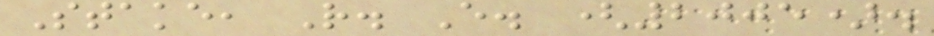Stake, R. E. (2005).
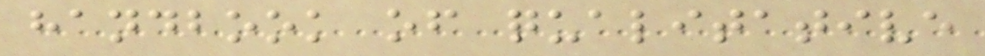handbook of qualitative
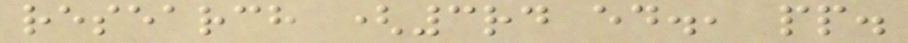research (3rd ed., pp.
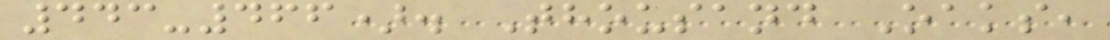443-466). Thousand Oaks,
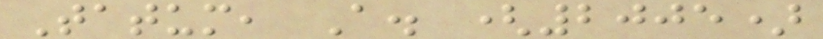Tatum, A. (2005)
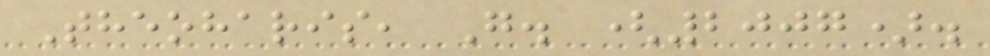Theoharis, G. (2007).
